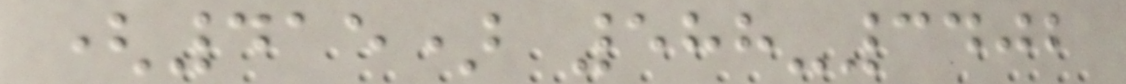(415) 588-3402
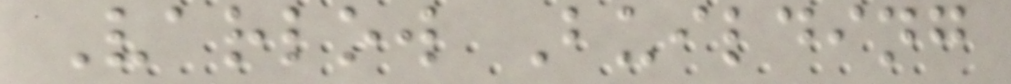Varlow Building
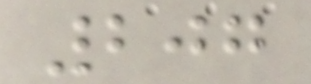207
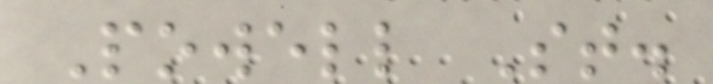Powell St.
